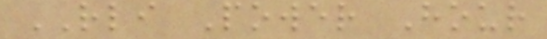RLI Power Hour
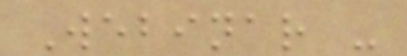Webinar -
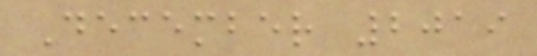December 2019
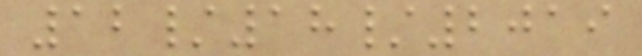12/18/2019
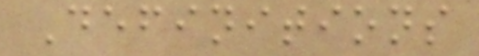Definitions
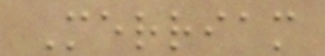Merriam
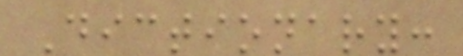Dictionary:
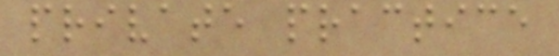private practice
